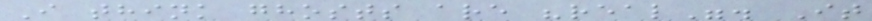I think ghosts are "real". It
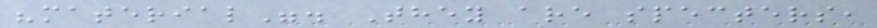"material". They are specters,
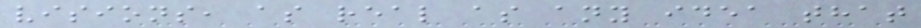visions, as real as any idea that
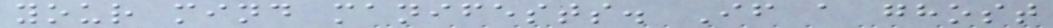your mind manifests. If a ghost
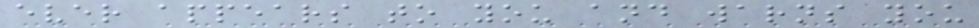ever appears to you and warns you
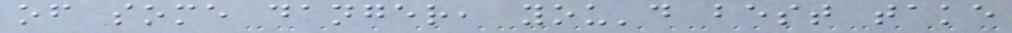of some danger, you'd best take
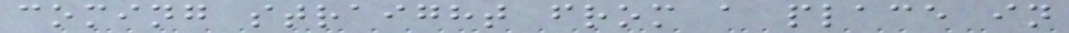coming straight from a place in
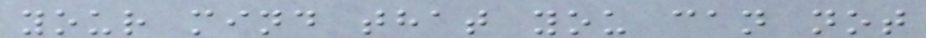your mind that you can not
